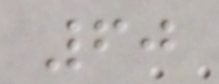60
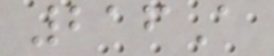216A
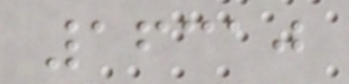16310
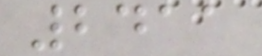2411
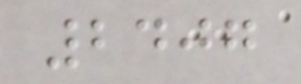2407
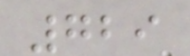729
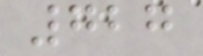727
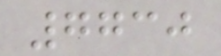7730
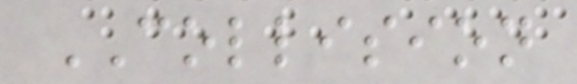COLLISION
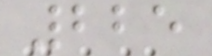225
